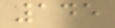145
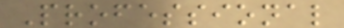Professional
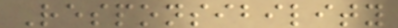Responsibility
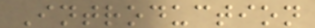Introduction
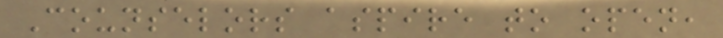Counselors aspire to open,
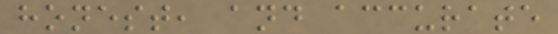honest, and accurate
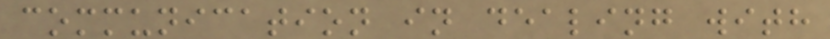communication in dealing with
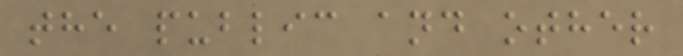the public and other
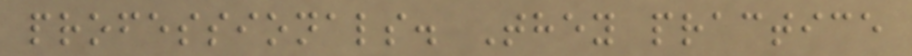professionals. They practice
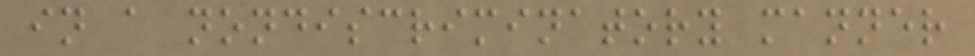in a nondiscriminatory manner
